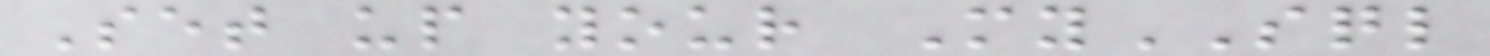Set up your MySQL
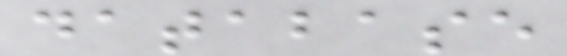database
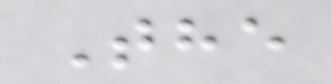The
